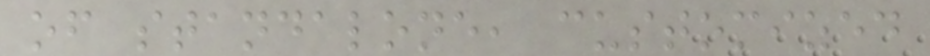of standalone, customized
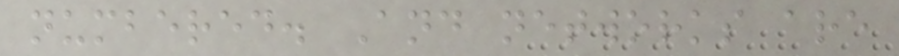numbered. And networks are
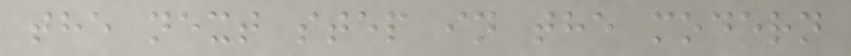the next step in the modern
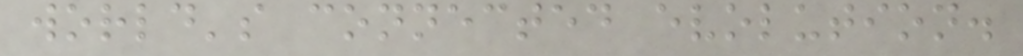world's connected evolution.
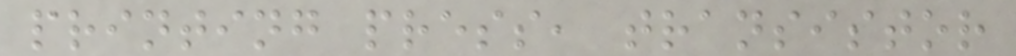printing press, transistor
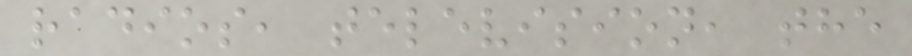radios, television, the
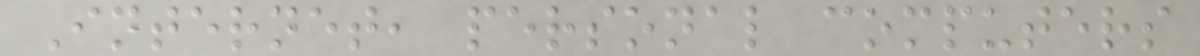Internet, personal computers
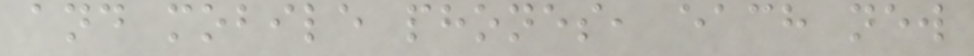and mobile phones, each new
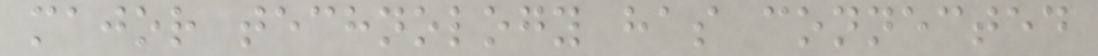major technology has connected
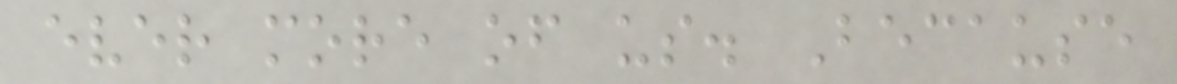ever more of us. Because
